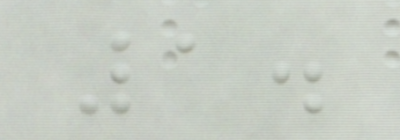1.
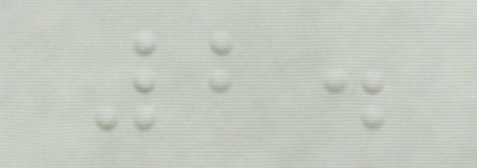2.
